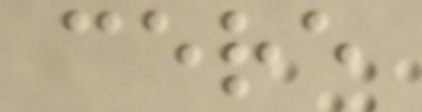cere
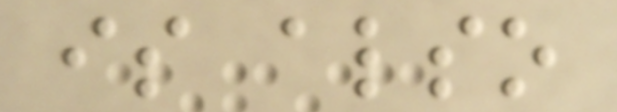is also
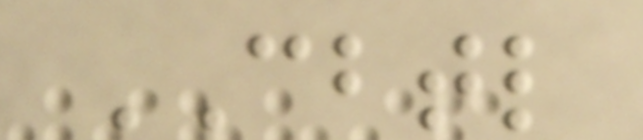CBTL
